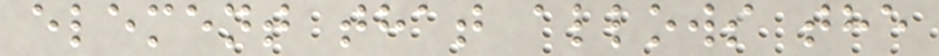element that allows the
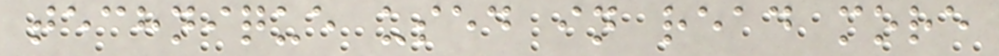technique used in read more
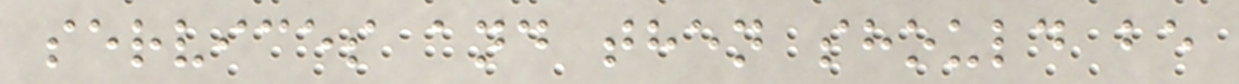services and then should be
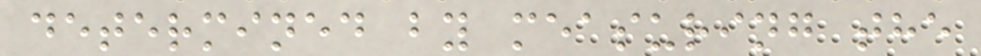determined by measuring the
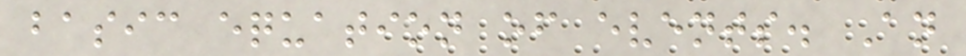basic equation of events. An
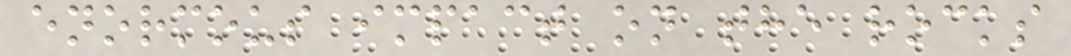enormous impact on the rocks
